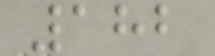182
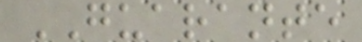GUARANTE
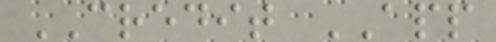CREDIT APP
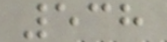538
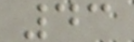43
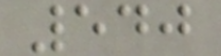540
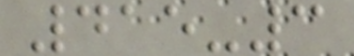415-3
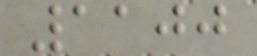1100
